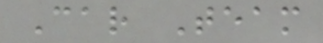Car Team
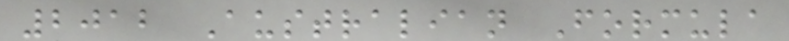2012 Australian Formula
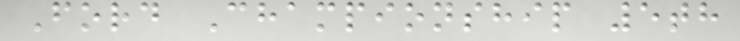Ford Championship 5th
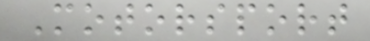Motorsport
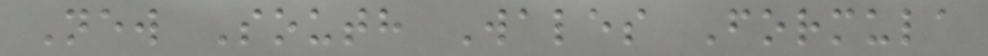New South Wales Formula
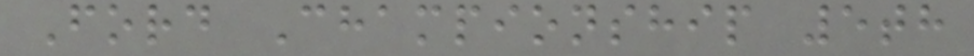Ford Championship 5th
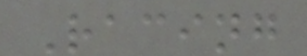Racing
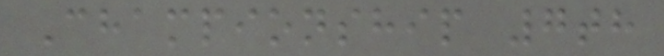Championship 7th
